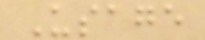Usage
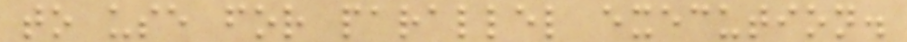to use for parallel execution.
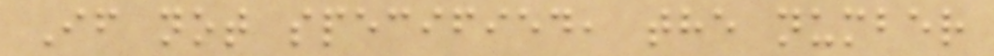If not specified, the number
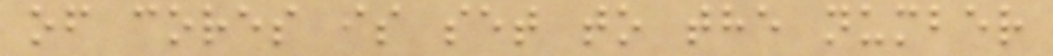of cores is set to the number
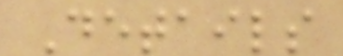Details
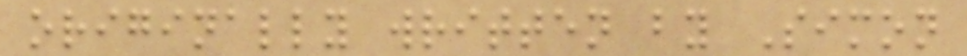originally written by Simon
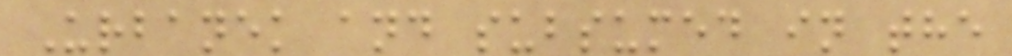Urbanek and subsumed in the
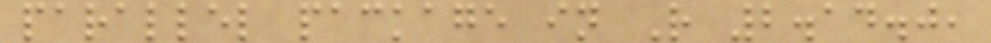parallel package in R 2.14.0,
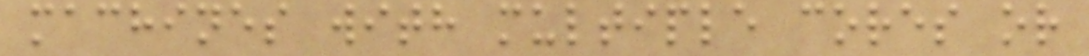machines with multiple cores or
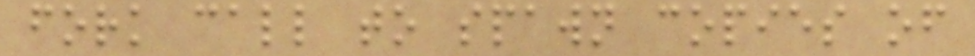fork call to spawn copies of
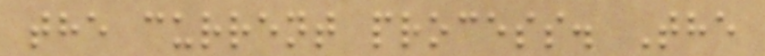the current process. The
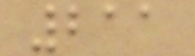211
